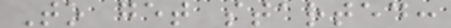To get started:
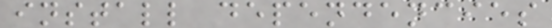install dependencies
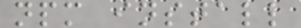npm install
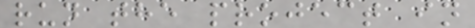run the project in
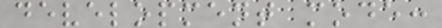development mode:
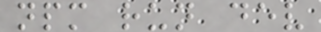npm run dev
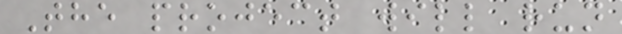The project will run
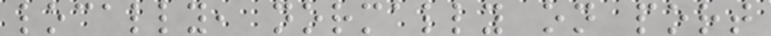locally, normally on port
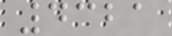4321
